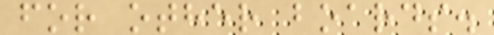for other boards.
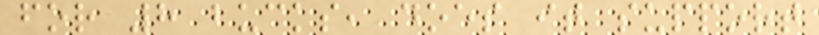for 8 bucks, does it support
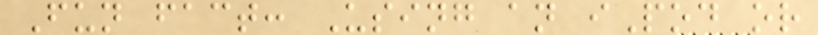Fun fact: Using an iPod or
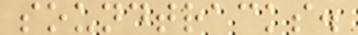soundtracks.
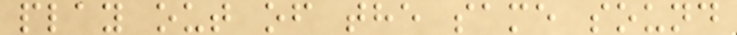play out of the same sound
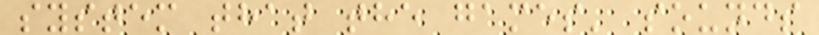system that the games' sounds
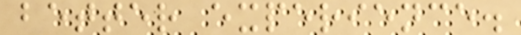better experience.
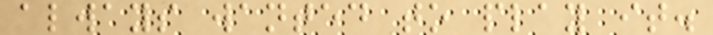always wanted to play it.
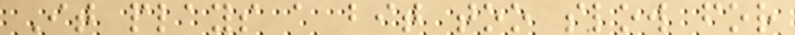It plays a bit too slow for
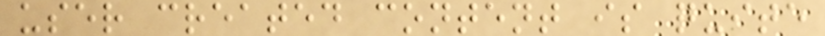user created content is quite
